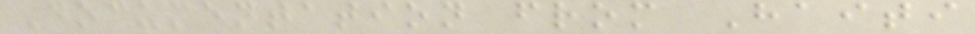Documentation from Haiti
